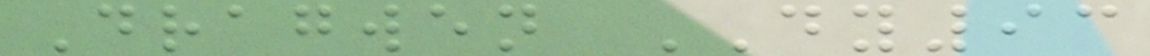Dragwen DY93
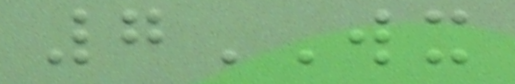7WX
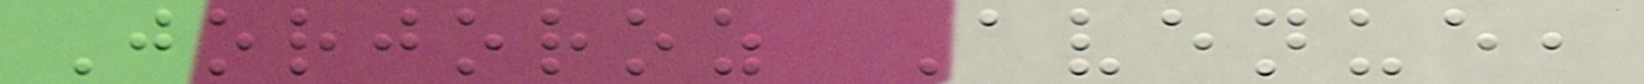Jorjoroz Avenue,
